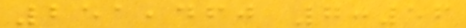251,460 7:56
